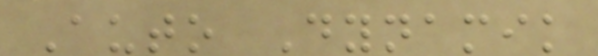Auto Dynamik
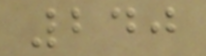240
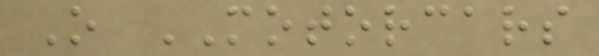O MOTORCARS
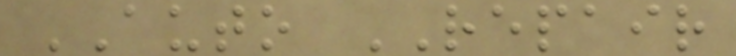AUTO REPAIR
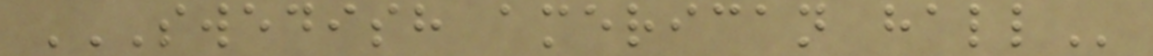SWEDISH AMERICAN HALL
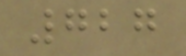727
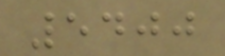5400
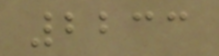2233
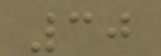30
